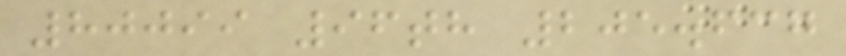80099 96th 205.637
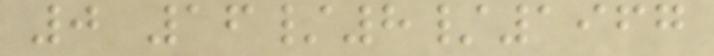0 16/8/1967
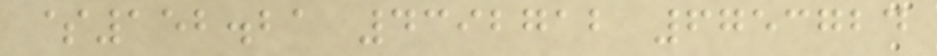$152.21 4392712 6753724
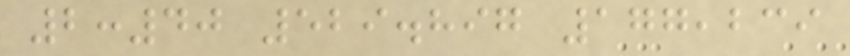2:40 529.897 177,239
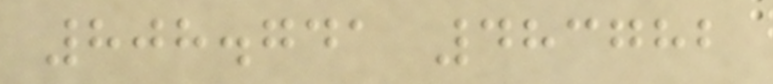808.741 483782
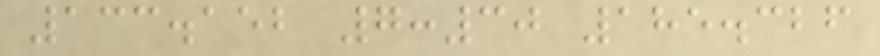133.152 7:30 185.326
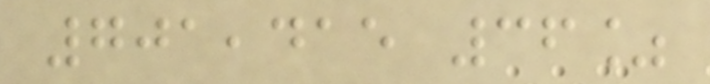701,415 36%
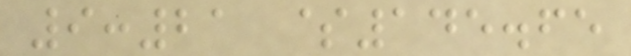9:21 $145.65
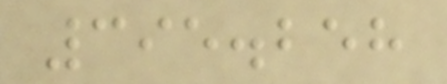395.258
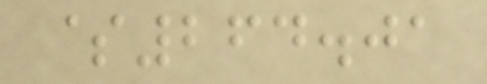$264.01
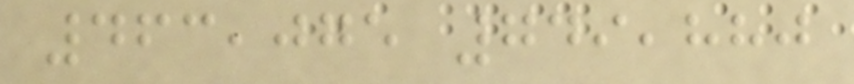463,075 749,880
